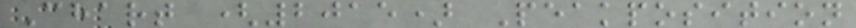Chart (2015) Peakposition
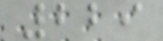229
